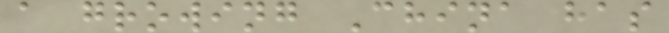a growing China has
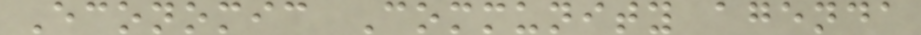Economic Community agenda
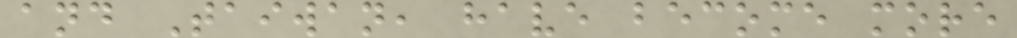and Taiwan, have become more
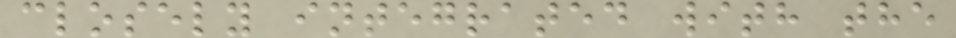closely integrated with the
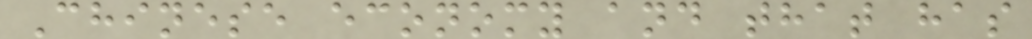Chinese economy and that has
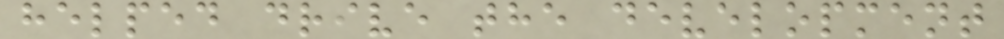helped drive the development
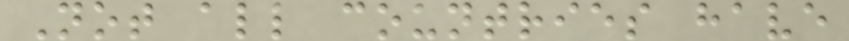Not all countries have
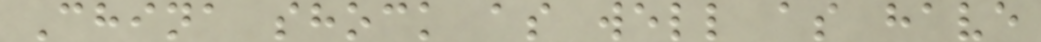China shock as well as have
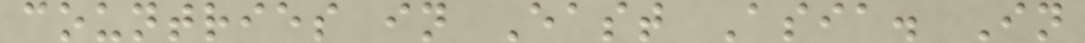countries in East Asia. In
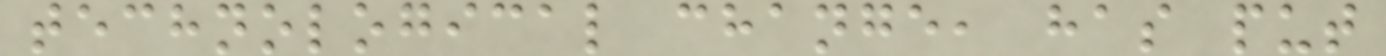technological change, has put
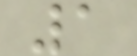1
